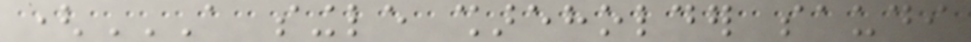(A SINGLE SHAREHOLDER SAUDI
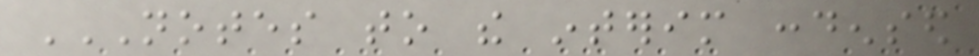NOTES TO THE INTERIM CONDENSED
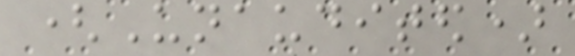(Unaudited)
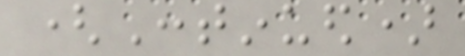(Continued)
